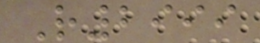R2999
